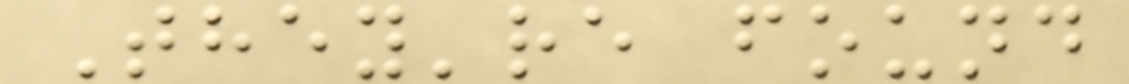They're found
